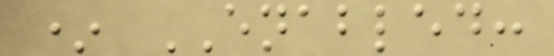* ENABLED:
